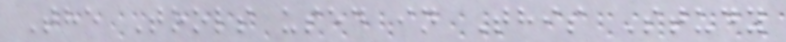The Tools used in This Study
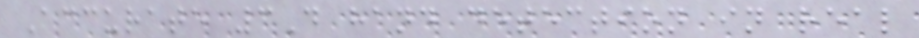Accurate 3D hand detection in real
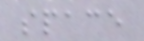space
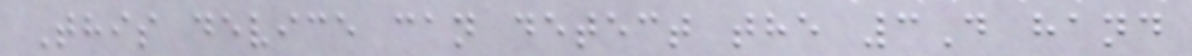This device can detect the 3D hand
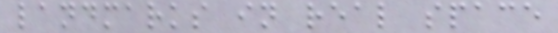landmarks in real space
